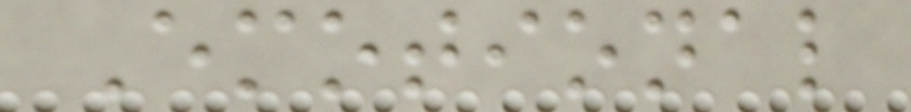Emotional
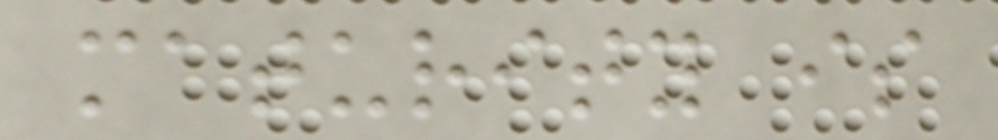maturity is
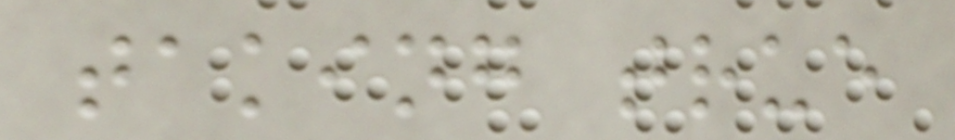taking true
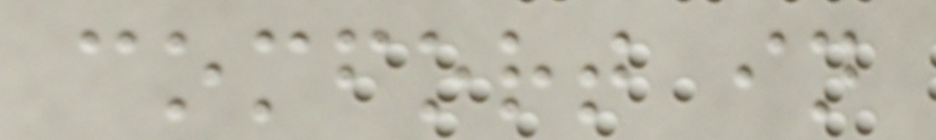comfort in
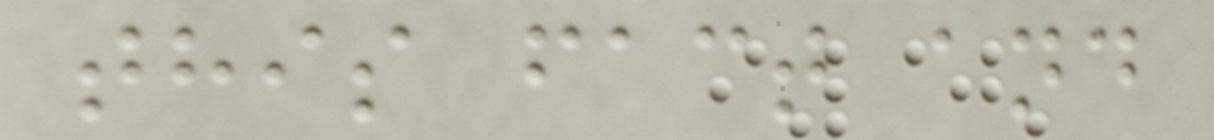this fact and
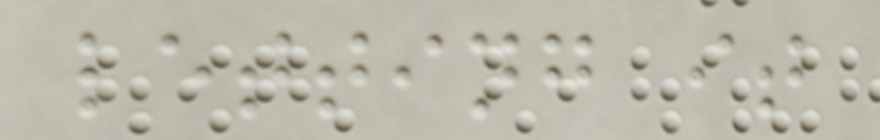letting it
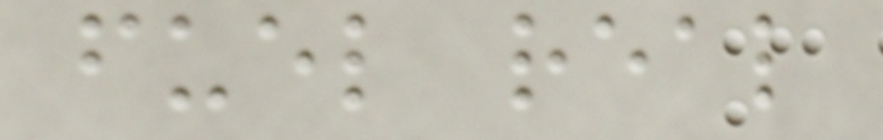fuel real
